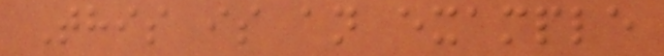This is an example
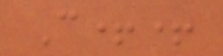C++
